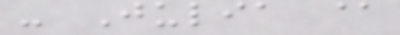- Julia @
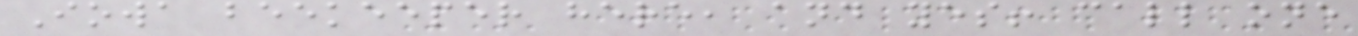Iowa beekeeper here, and yes! call one
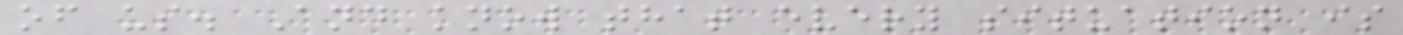of us. And know that every situation is
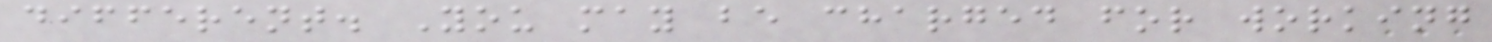different. You may be charged for working
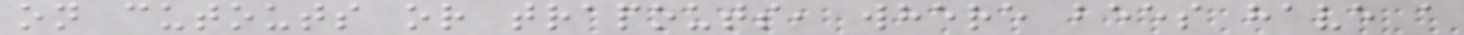on cutouts or trapouts, where bees have a
